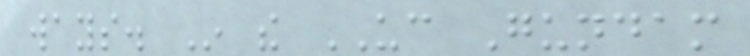ways. In the UC Gundam
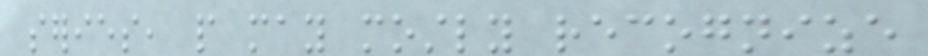series, people may mostly recognize
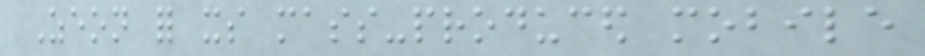Zeon for its mass-produced mobile
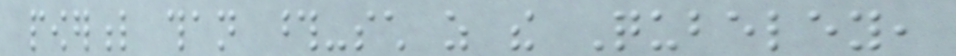powerful than those-such as the Qubeley,
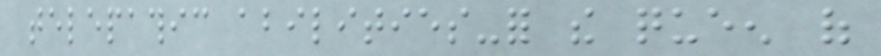telepathic abilities-for the queen of
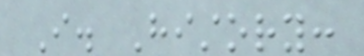I. History:
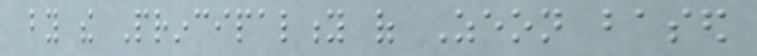by the Principality of Zeon based
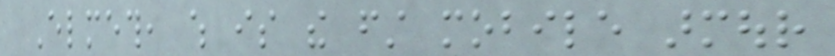Elmeth, which is the first mobile armour
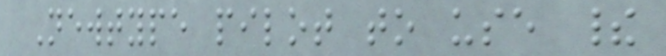Newtype pilot to use their
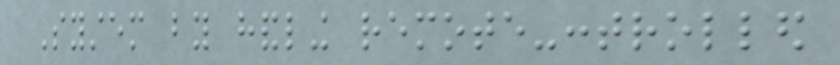System by handling remote-controlled
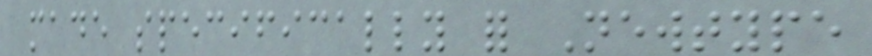made specifically for Newtype
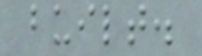built.
